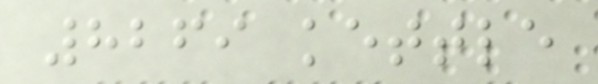8269 kettle
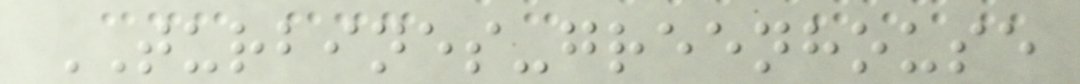TURBINES-greenhouse
